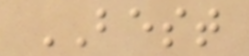BEST
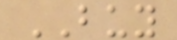BUY
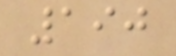190
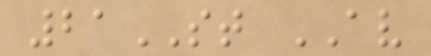21ST AV
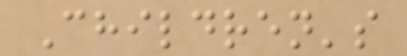Children's
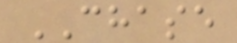CHASE
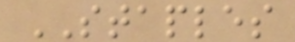STAPLES
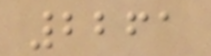2261
